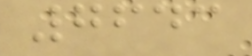7643
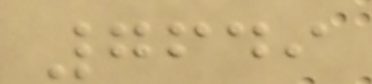7649
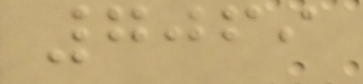7069
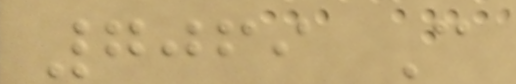7069 C
